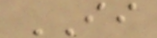II
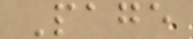Page
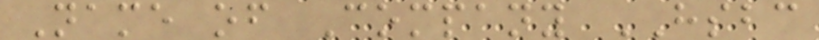Name of Company HSBC
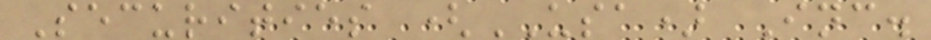Securities (USA) Inc.
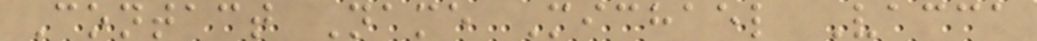Contact Name Michael Vacca
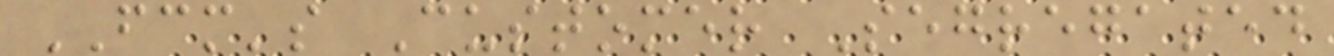FCM's Customer Segregated
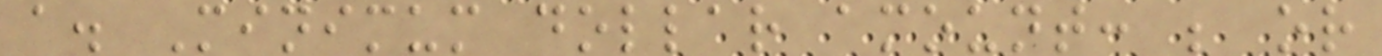a. Minimum dollar amount: ; or
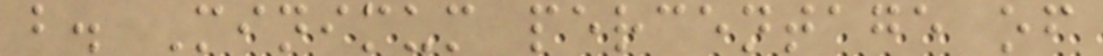b. Minimum percentage of
